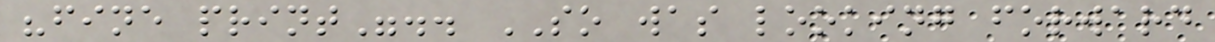"fine print".. SO was looking forward
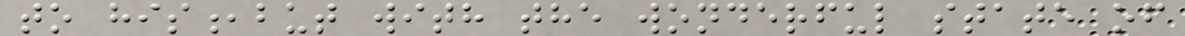to his,but with the wonderful state of
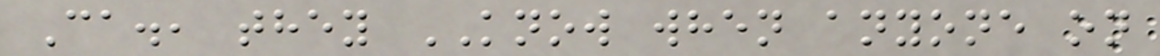Ca., they KNOW when anyone on
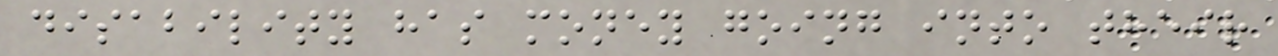disability has money going into their
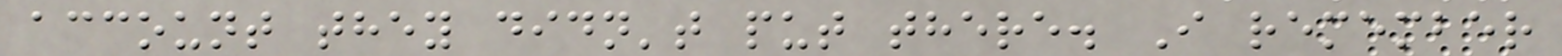account they didn't put there. I remember
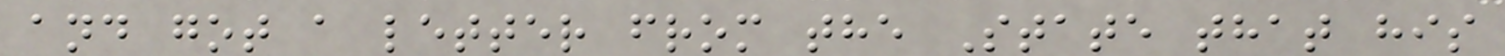and got a letter from the State that his
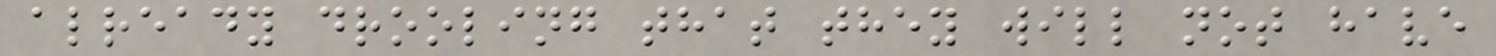already drooling that they will not have
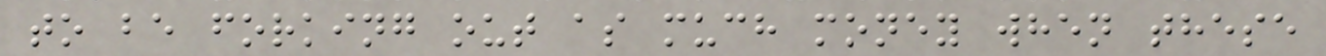to be forking out as much money when these
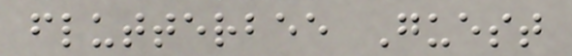flutterbee Guest
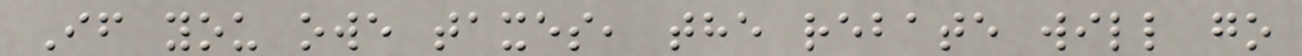If you owe taxes, the rebate will go
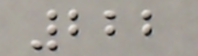222
